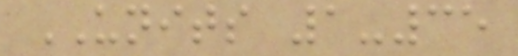UNITS 1-35
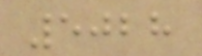5028
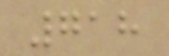718
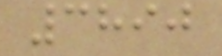3890
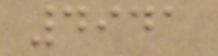4941
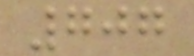707
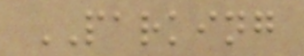PARKING
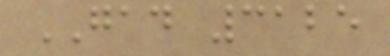GAD 3125
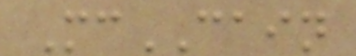McCAIN
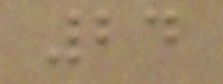24
